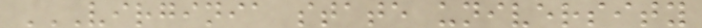VIRGINIA STATE UNIVERSITY
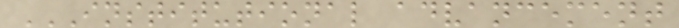INSTITUTIONAL ADVANCEMENT
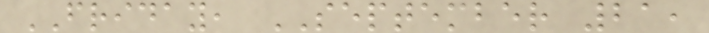FRIDAY, SEPTEMBER 21,
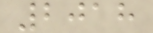2018
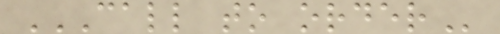CALL TO ORDER
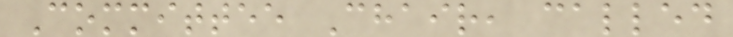Committee Chair, called
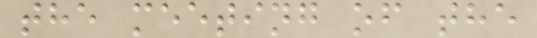the meeting of the
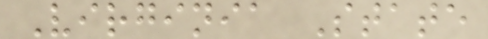Virginia State
